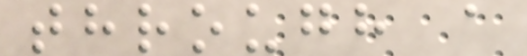through a
